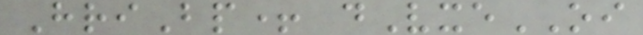HriBp+ dVxeOI
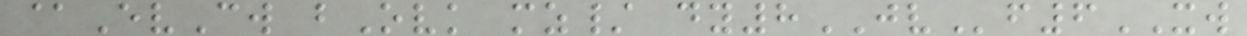@EvCw bOvk mz/ dy8JVf6XW
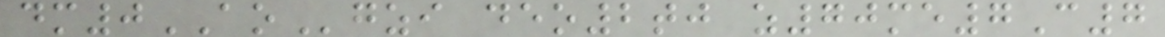dm0AOgzi deo2tj z70me7C7
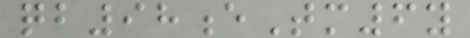qb98eTm6y
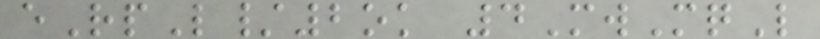eRpL/2ok 4MwMqL
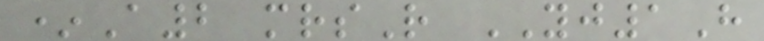*A2 mrsR YJ1H
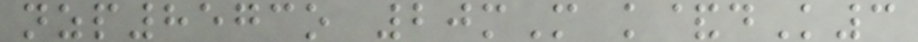nzp8573o 20mM k&dK3
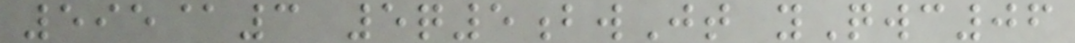595@3 5q5bwJt yQwc06
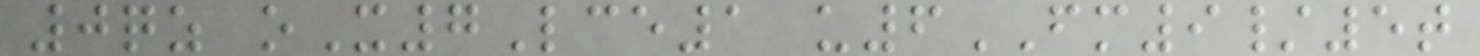0qz oX7Lce1 u6FM9/5t
